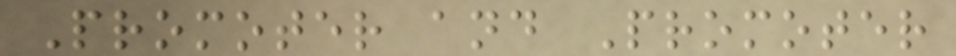Promoter and Promoter
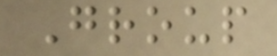Group
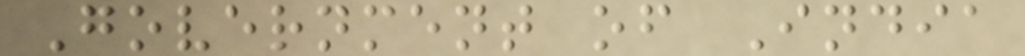Government of India
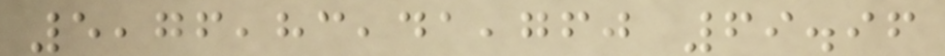5,76,83,41,760 69.96
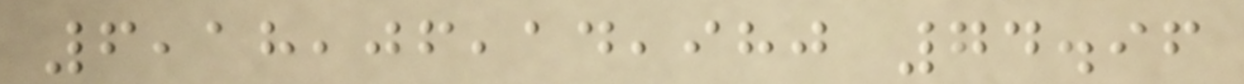6,18,06,14,980 74.96
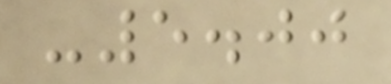-5.00
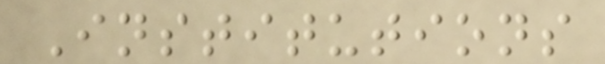Institutions
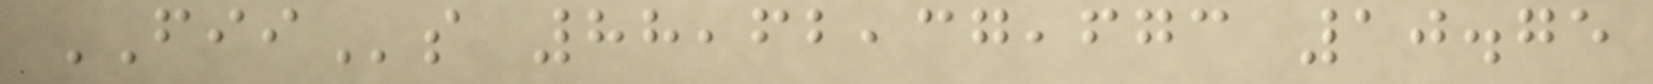FIIs 88,62,37,673 10.75
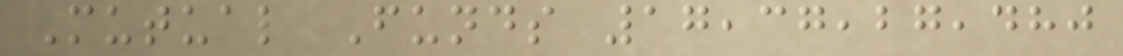Mutual Funds 17,37,27,480
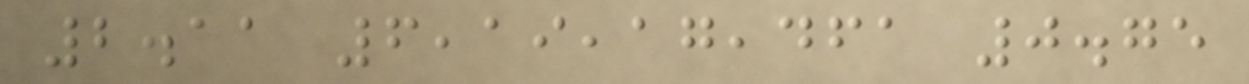2.11 6,19,17,461 0.75
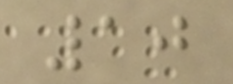10
